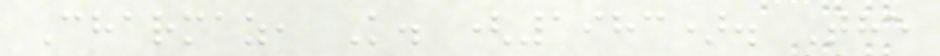Charmaz, K. (1983). The
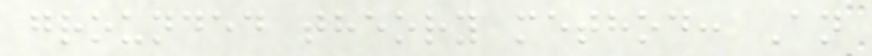grounded theory method: An
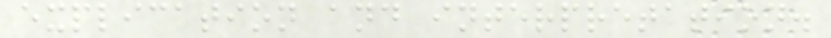explication and interpretation.
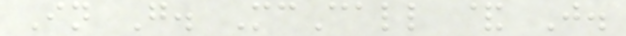In G. McCall & J.
